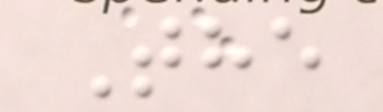The
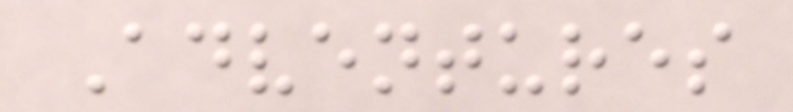Adventures
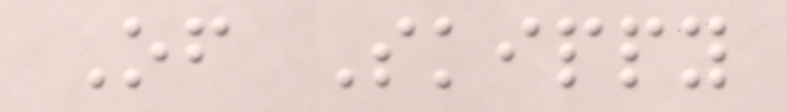Of Skippy
